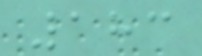183
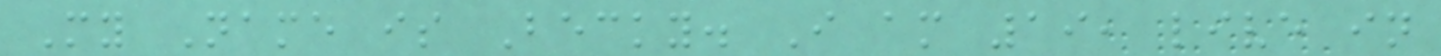My Name is Becky. I am 19, live in
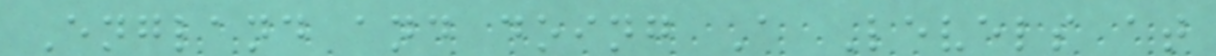England and doing A Levels at
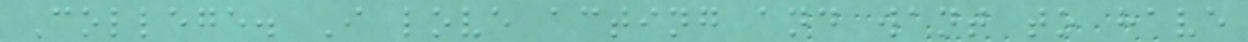College. I love acting and want to have
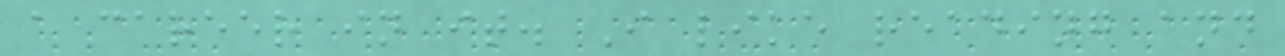a career in it. I like reading and
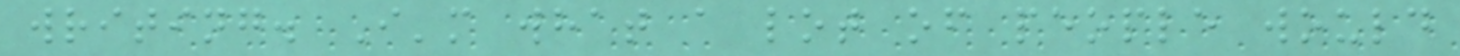writing. I'm what a lot of people would
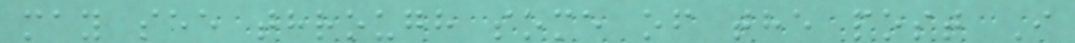may see through some of the post I
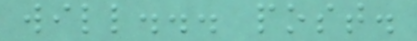will... post.
